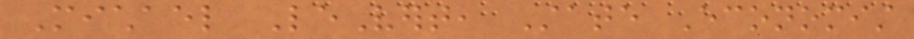Michael LeVert, State Economist
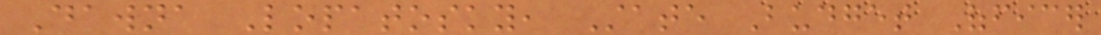Dawna Lopatosky, State Budget Officer
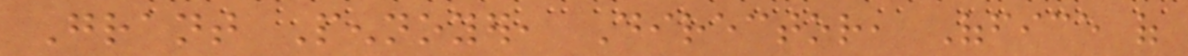Grant Pennoyer, Director, Office of
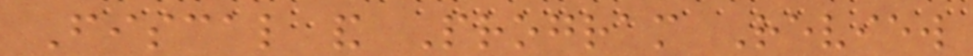Fiscal and Program Review
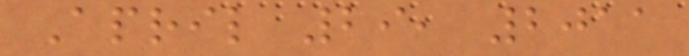April 29, 2011
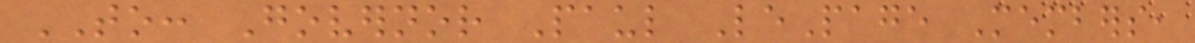TO: Governor Paul LePage Members,
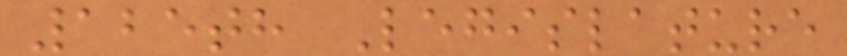125th Legislature
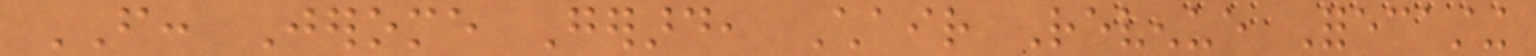FROM: Jerome Gerard, Chair Revenue Forecasting
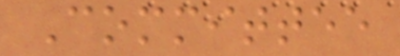Committee
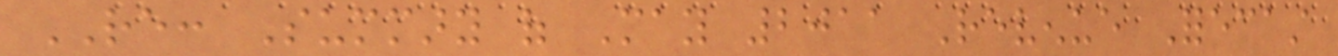RE: Summary of May 2011 Revenue Forecast
